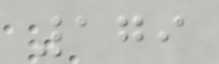179
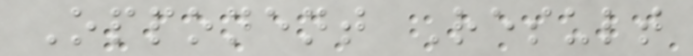Opponent Result
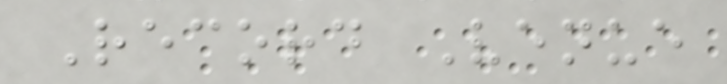Record Venue
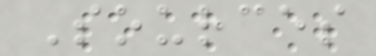Sources
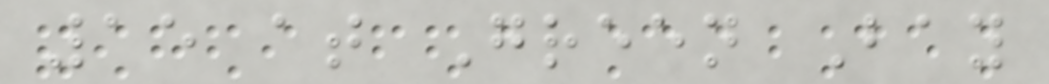15 at Green Bay
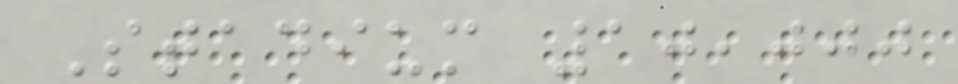Stadium 10,000
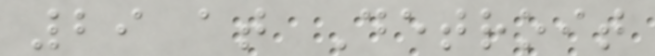29 at Detroit
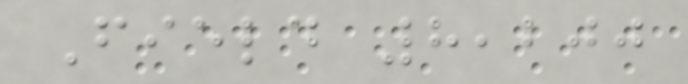Field 8,200
